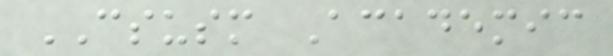CSUSM Academic
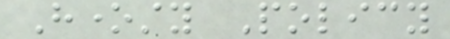Honesty Policy
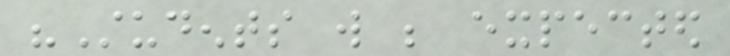"Students will be expected
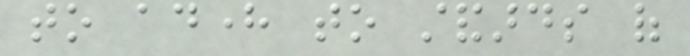to adhere to standards of
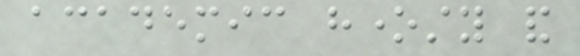academic honesty and
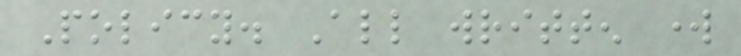Policy. All written work
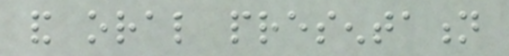and oral presentation
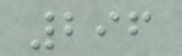296
